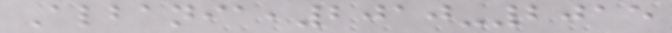Albania,2010-2015
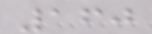160
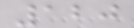120
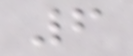6
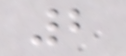2
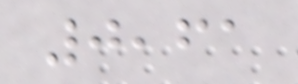0,61
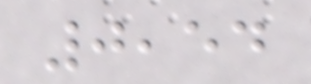0,54
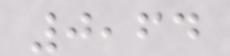0,64
